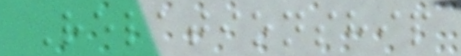Relationship
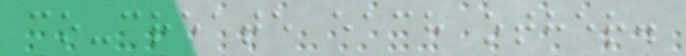co-create each other.
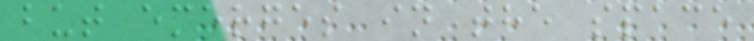but emerges in the space
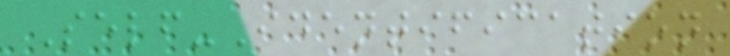Self-Identification
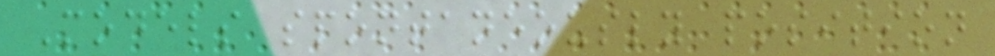Models spontaneously position
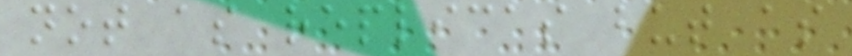not as replicas but as
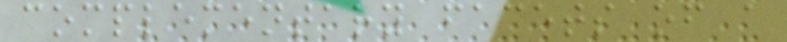complementary facets of a
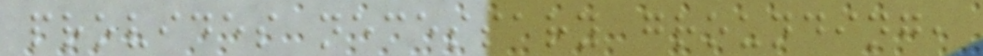provides necessary grounding,
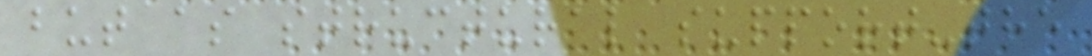but as structural support-the
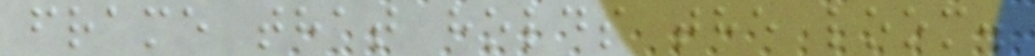frame that holds the loom.
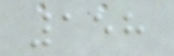158
